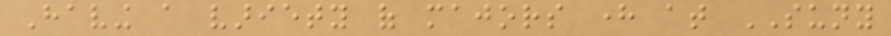Having a variety of majors here at SUNY
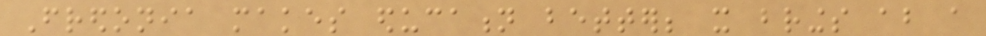Fredonia makes education better; it brings about a
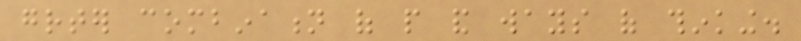greater combination of people and ways of thinking.
